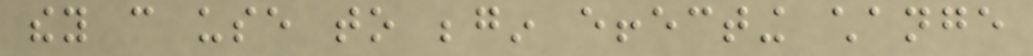they can use to begin effecting change
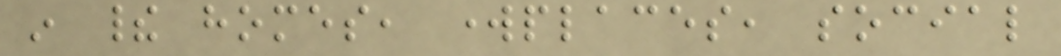in their homes, workplaces, social
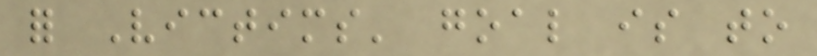for Victims' goal is to
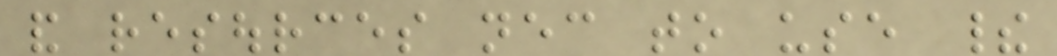and resources necessary to use their
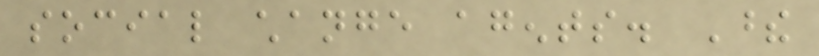social change agents. These
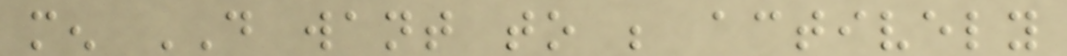men DO want to be actively
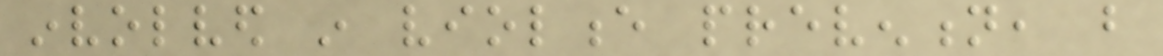involved in violence prevention, but
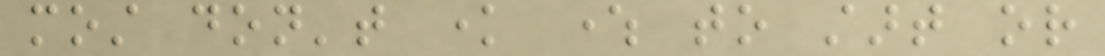most don't know where to start or
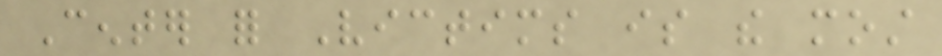Center for Victims is the most
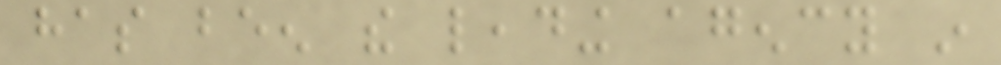has been the leading agency in
